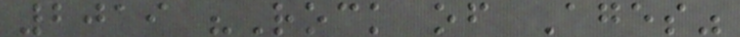2019 "Rock of Ages"
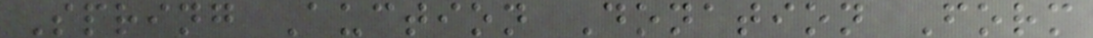Spring Auction Donation Form
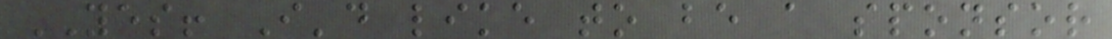YES! I'd like to be a sponsor
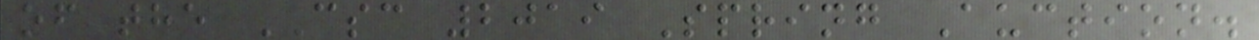of the CSC 2019 Spring Auction.
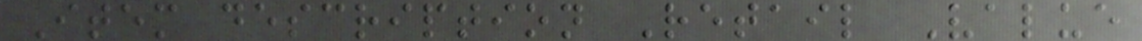Item description Retail Value
